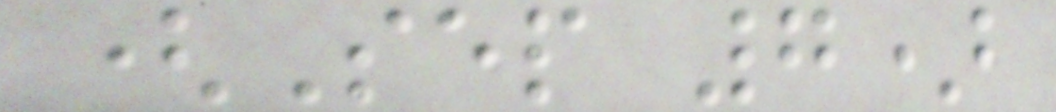(Sep 7)
